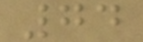74
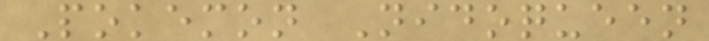Pokemon Nidoqueen
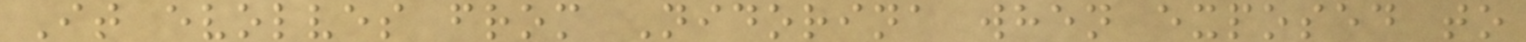It evolves from Nidorina when exposed to
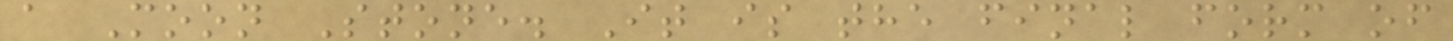a Moon Stone. It is the final form of
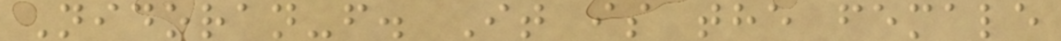Nidoran-f. It is the female
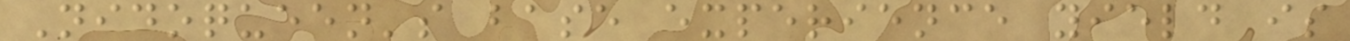Nidoqueen's base experience yield is
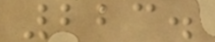223.
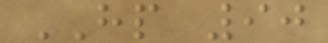HP 90
